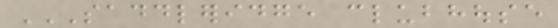SADDLERIDGE CLUBHOUSE
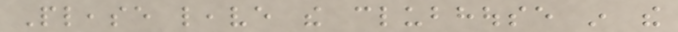Please leave the clubhouse in the
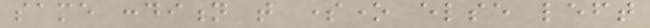same condition that someone else left
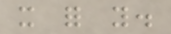it for you.
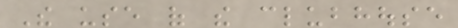The use of the clubhouse
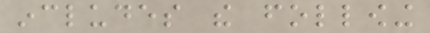includes the following
